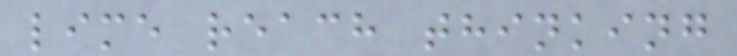lime reach thinking
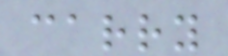carry
